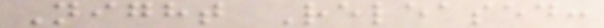Night Released:
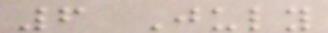6 July
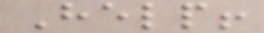Help!
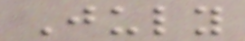July
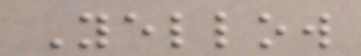Yellow
